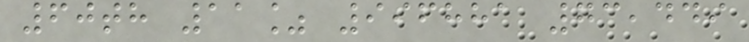60th 11% 996881 73,449
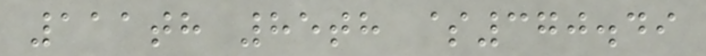111th 85th $370.49
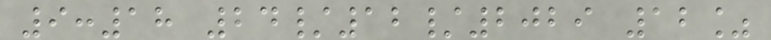9:18 24/12/2029 12%
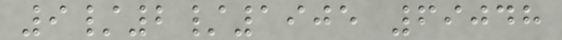9/2/1905 69048
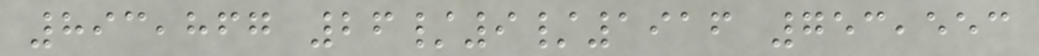893,867 26/9/1916 753,553
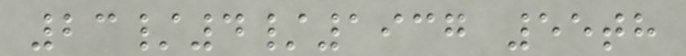23/4/1937 55th
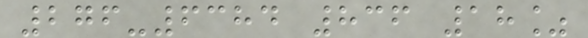276-6384 836 18%
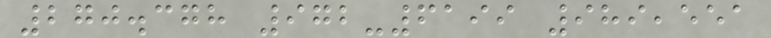270.378 972-6199 989,551
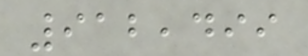912,499
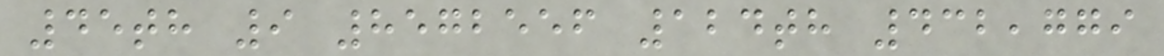45th 9 8572556 124th 432,779
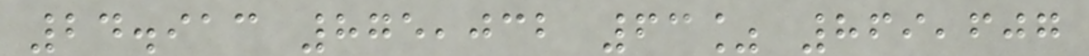24.913 875,032 63% 869,607
